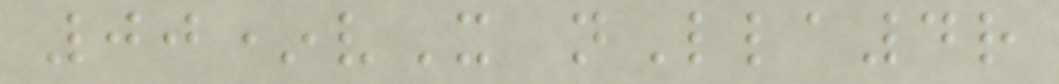00*vX nLla4r
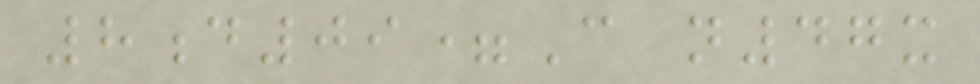8d09=C n47x
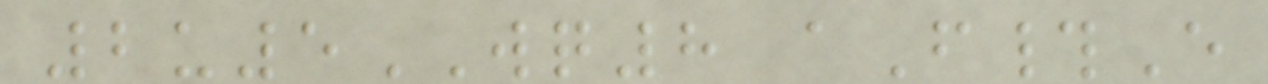2u5WQ8 aF#E
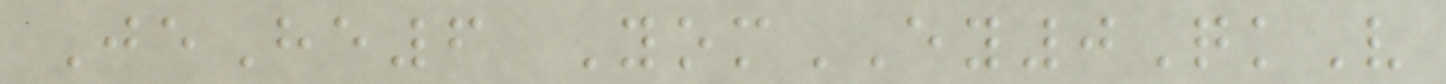JeHe6 YomEY0QkV
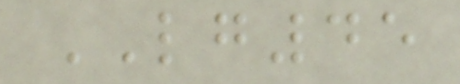LG45
